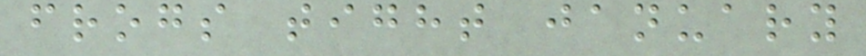frogs tight january
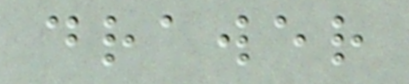drawer
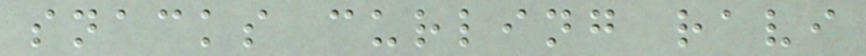snacks curling ravi
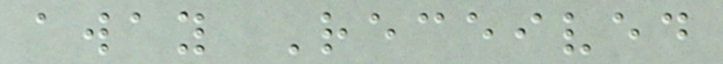away Received
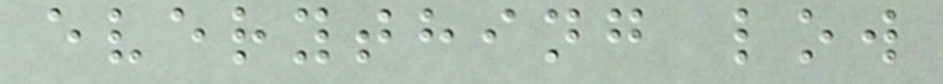everything low
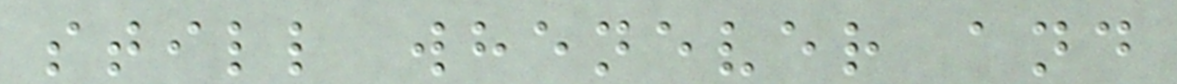still whenever and
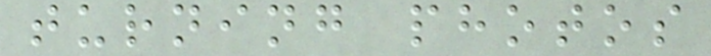turning photos
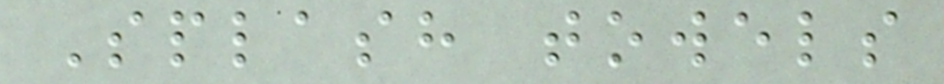Splash towels
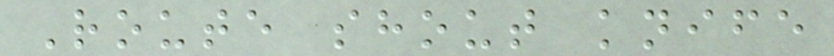Route shout knife
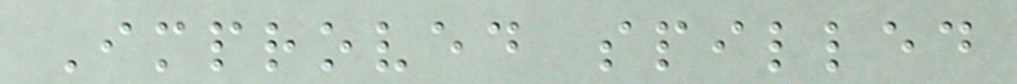Improved spilled
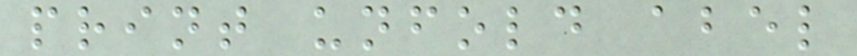print unfold abel
